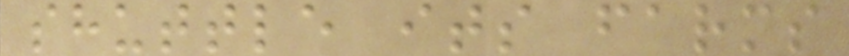shuttle its farms
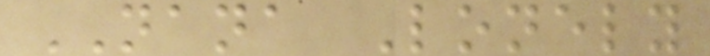NANA Lonely
